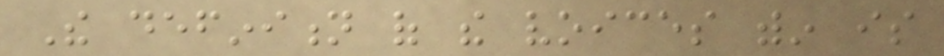The definition of the voices within is
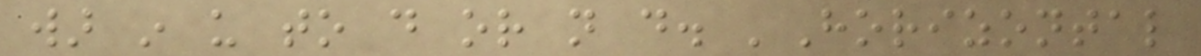war in us to do or not do. 'Horizontal
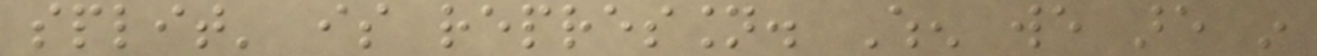split' is repression. When we are in
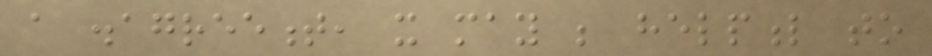a disagreement, it may be helpful to
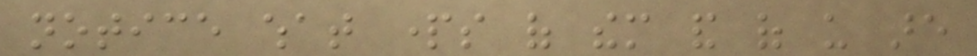notice what parts of them and of us are
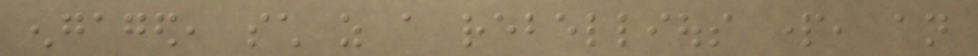engaged, such as a rebellious part, an
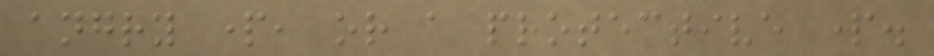angry part, or a protective part.
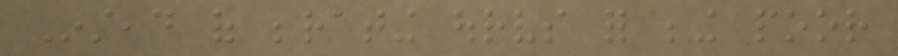Instead of berating ourselves for being poor
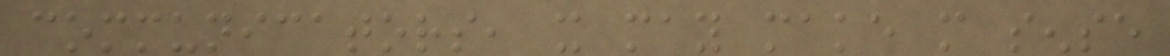communicators, it may make more sense
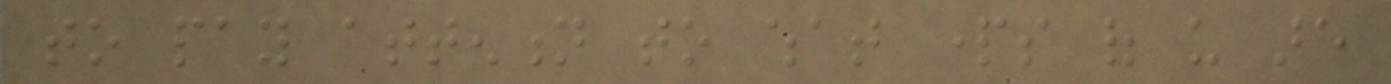to pay attention to what parts of us are
